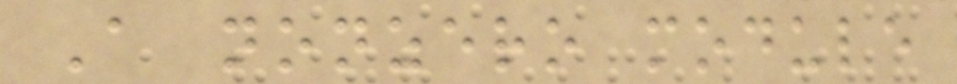A nonzero module
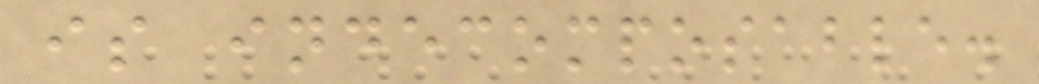is indecomposable.
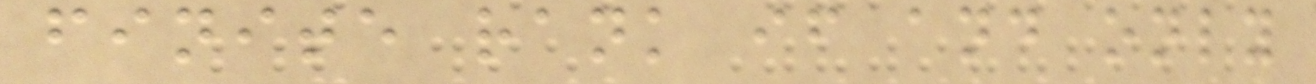finite rank if and only
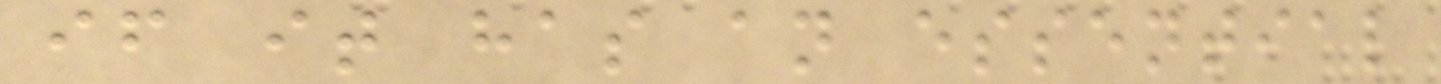if it has an essential
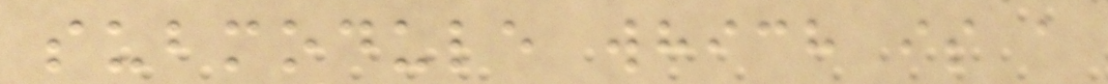submodule which is a
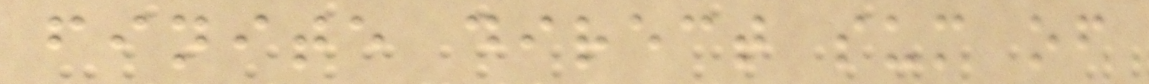finite direct sum of
